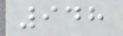948
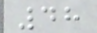48
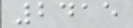2415
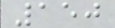150
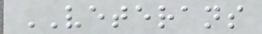VETERANS
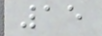15
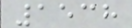1538
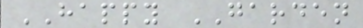HAPPY GARDEN
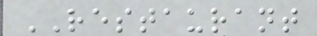RESTAURANT
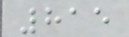815
